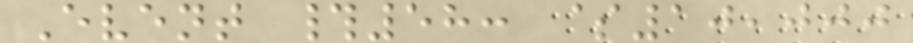Event #58: $10,000
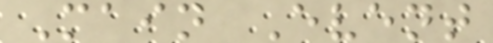Main Event
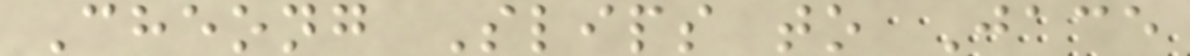Cheong Slips to Jace
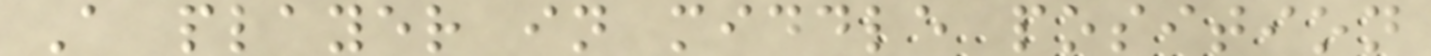A player in middle position
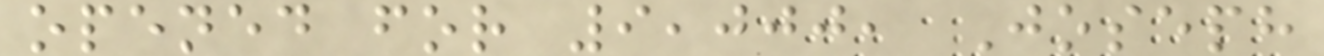opened for 9,000, Joseph
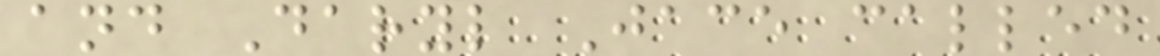and Daryl Jace called
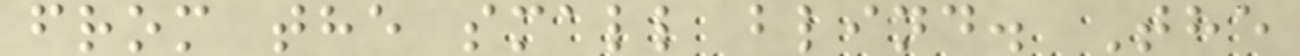from the small blind. The
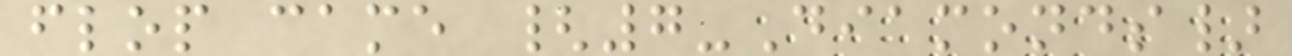flop came {7-Diamonds}
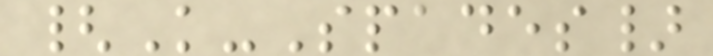{K-Spades}
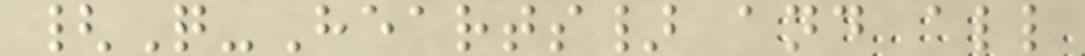{Q-Hearts} and all
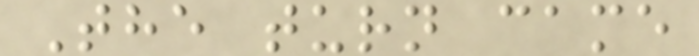The turn came
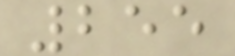255
